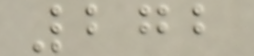272
